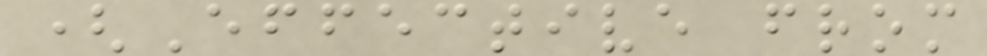(Effective from
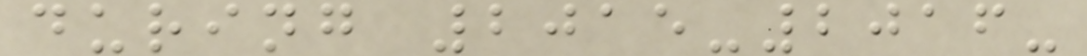during 2015-2016-
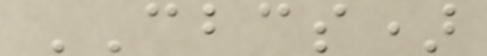CBCS)
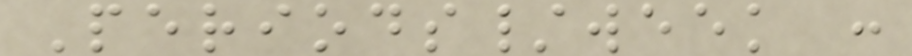Periods/week :
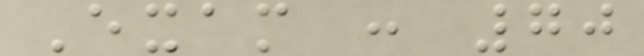Exam : 70
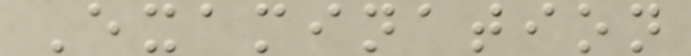Examination
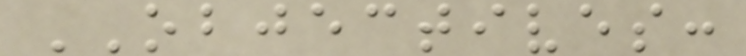OBJECTIVES:
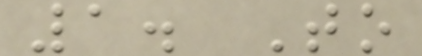1. To
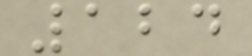124
